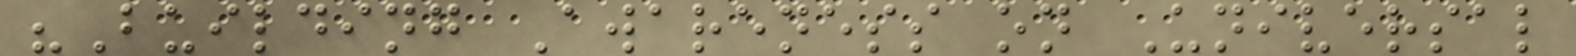"Building Awareness on Universal
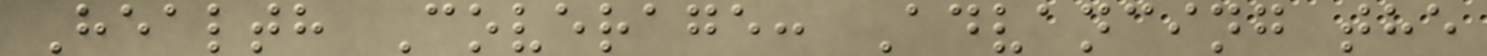Health Coverage: Advancing the
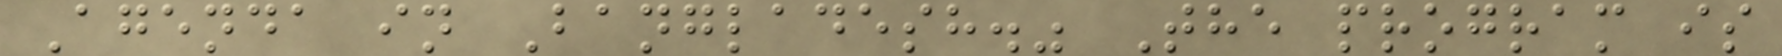Agenda in Bangladesh." The program is
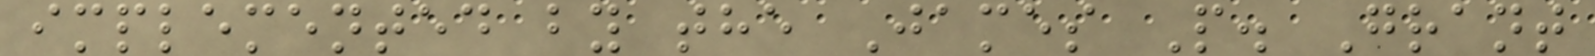implemented by the James P. Grant
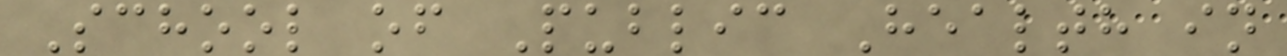School of Public Health in
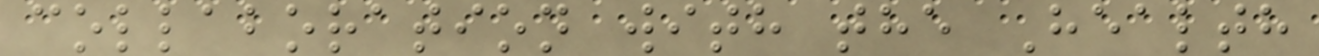collaboration with the Health
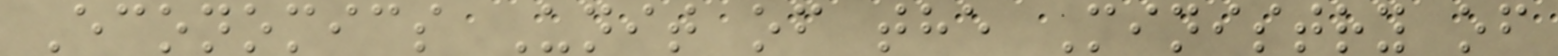Economics Unit of the Ministry of
